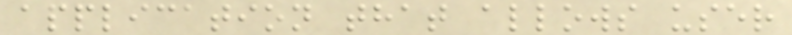application that allows user
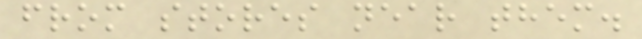from stores near them.
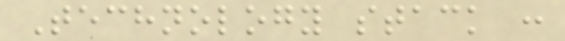Technology stack :
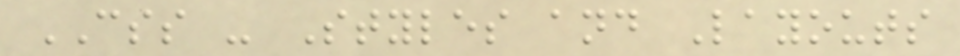CSS - Styles and Layouts
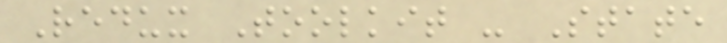Redux Toolkit - State
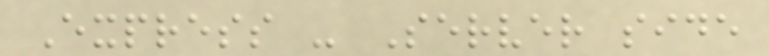Express - Server side
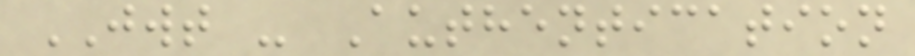JWT - Authentication
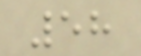58
